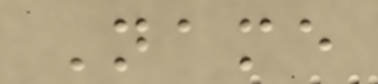Name
